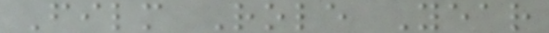Film Role Year
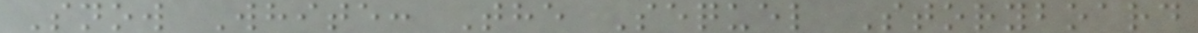Snow White: The Sequel Storyboard
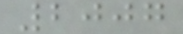2007
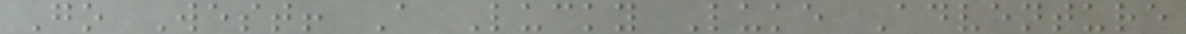Go West! A Lucky Luke Adventure
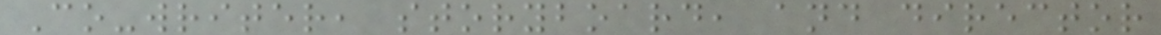Co-writer, storyboard, and director
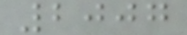2007
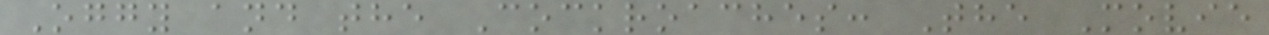Oggy and the Cockroaches: The Movie
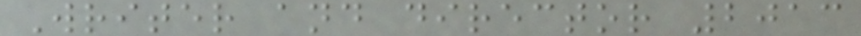Writer and director 2013
